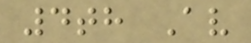4th Av
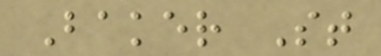Baker St
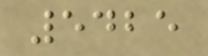5425
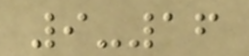9-16
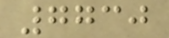7730
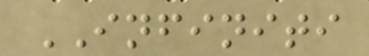INFINITI
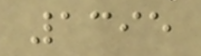1395
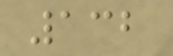132
